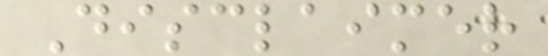Disclaimer
